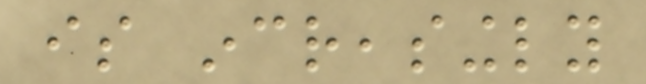is increasingly
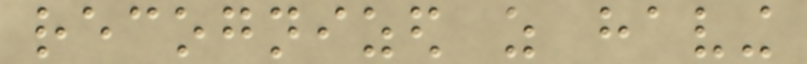recognized as having
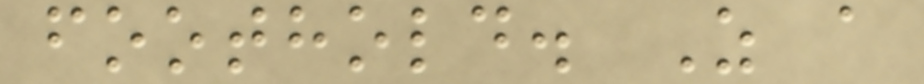foothold. As a
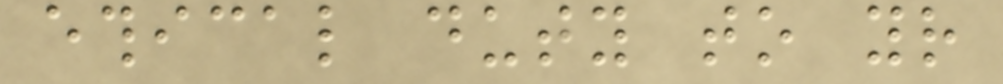ethical duty to your
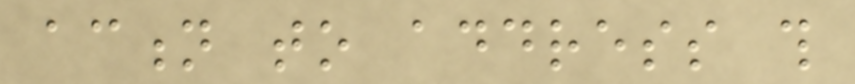action to address this
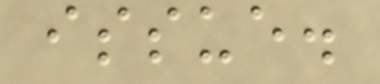issue.
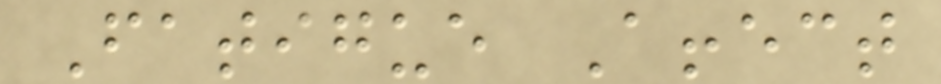Fatigue Affect
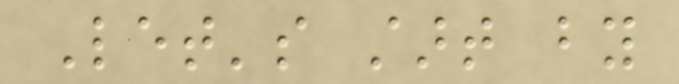Let's start by
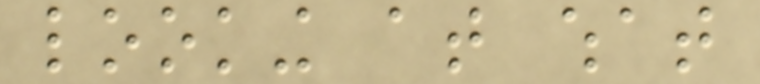looking at what
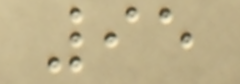95
